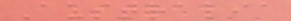Australia
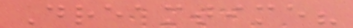Dreamtime?
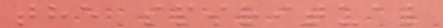the spiritual
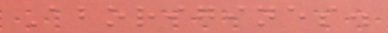Aborigines.
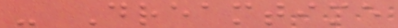- Dreamtime
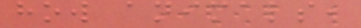how animals,
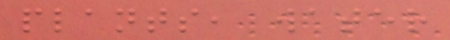plants, water
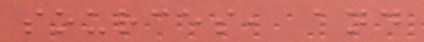sources, and
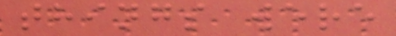things were
